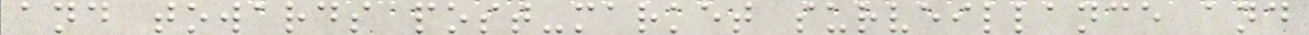and towards post-market surveillance and
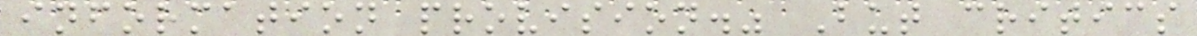information provision." But critics
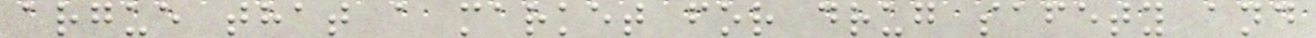argue that a market for drug safety and
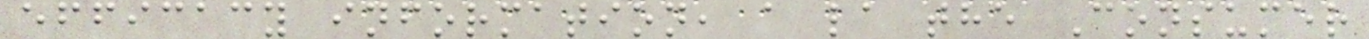efficacy information, a la the Consumer
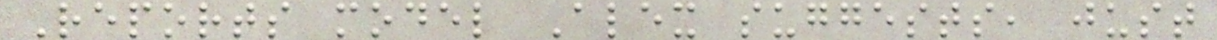Reports model Alex suggests, just
